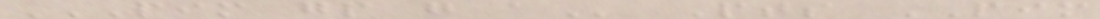PIM GP G A Pts PIM
